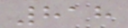818
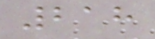218
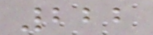222
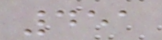451
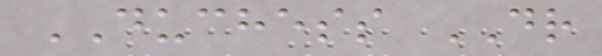DUCHESS DR
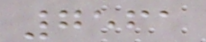7561
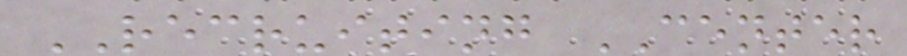RECRUITING CENTER
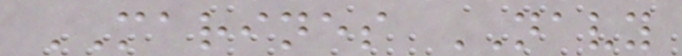MARINES NAVY
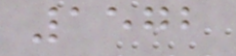1572
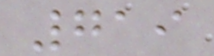719
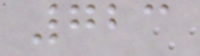723
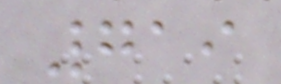719
